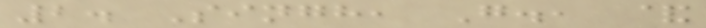2. Singh, G., &
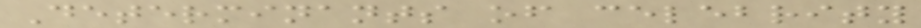Determinants of celebrity
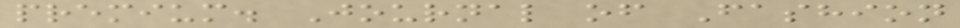premium. Journal of Fashion
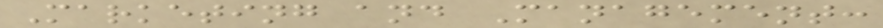Marketing and Management:
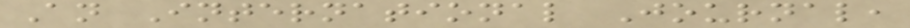An International Journal,
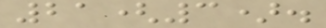21(3).
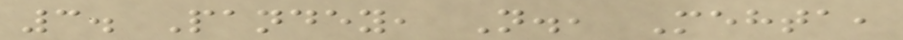3. Pandey, N., Mehta,
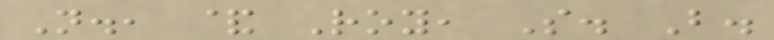N., & Roy, S. B.
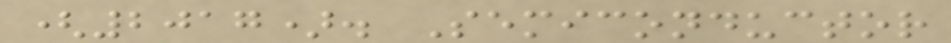(2017). Semiconductor
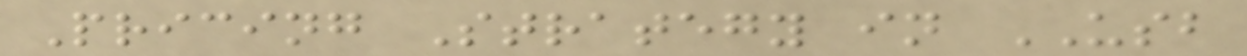Pricing Strategy in USB
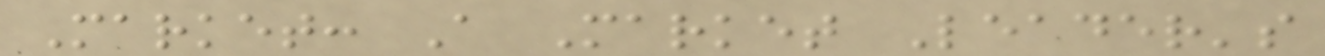Market: A Market Leader's
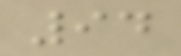94
